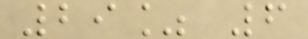29% 6
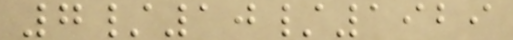7/10/1929
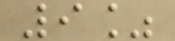9%
